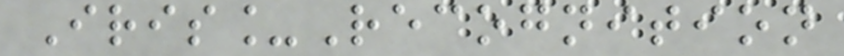Iris_Recognition
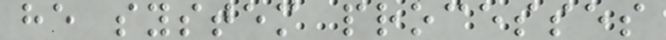he system processes
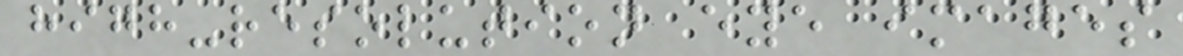high-resolution eye images
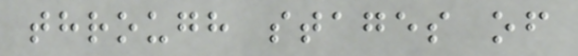through stages of
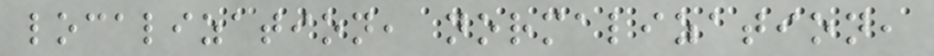localization, normalization,
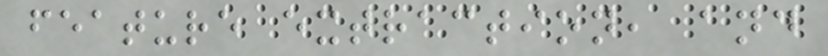feature extraction, and
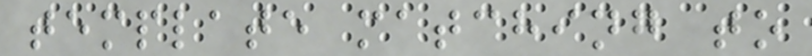template matching to
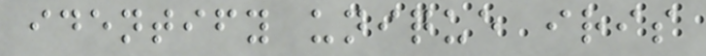identify unique iris
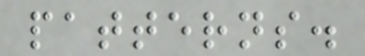patterns.
